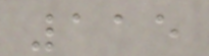115
